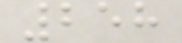258
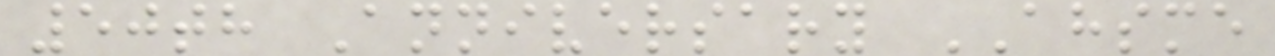50th Anniversary AHSME
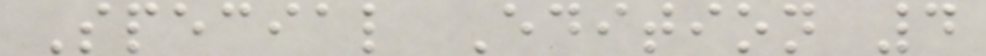Special Edition 4
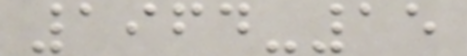1964-15
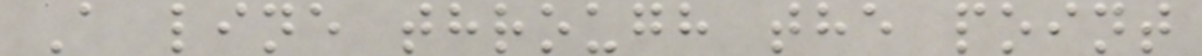A line through the point
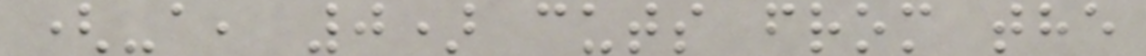(-a, 0) cuts from the
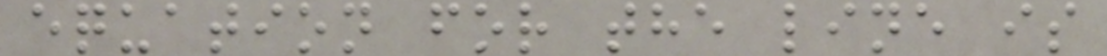equation for the line is
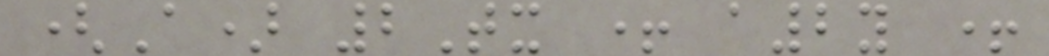(A) 2Tx + a2y +
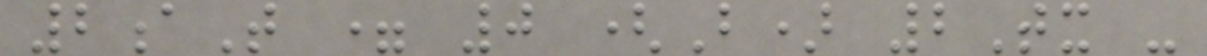2aT = 0 (B) 2Tx -
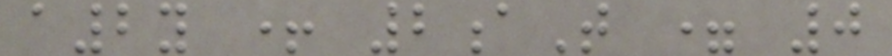a2y + 2aT = 0
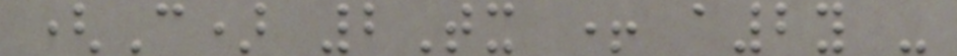(C) 2Tx + a2y -
